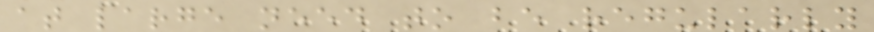at large need to be regularly
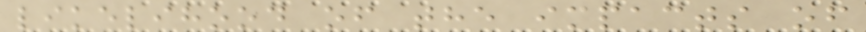likelihood of the impacts of
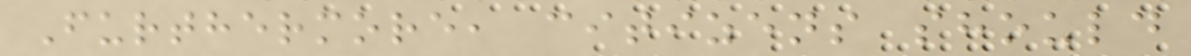Furthermore, citizens should
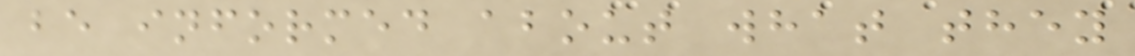be informed about what they
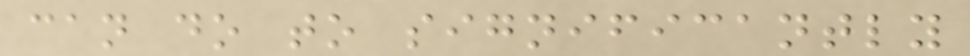can do to significantly
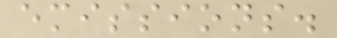emissions.
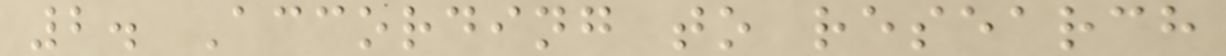2. According to research
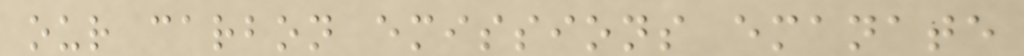our carbon emissions emanate
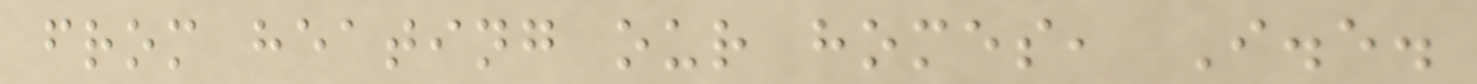from heating our homes, I.e.
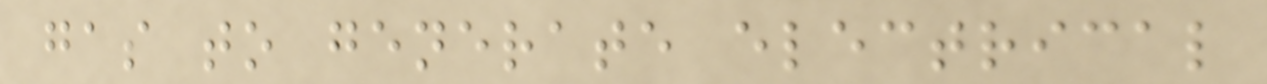gas to generate electrical
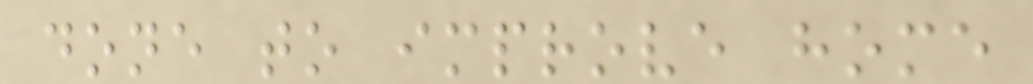done to improve home
